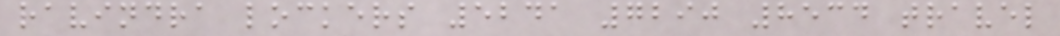ravindra lockers 5241 7290 8534 travel
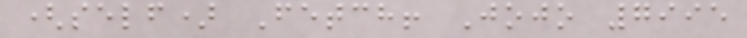(self) Fetch! Jojo 7995
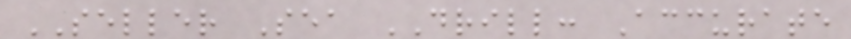SELLER Sea DRILL: Accurate
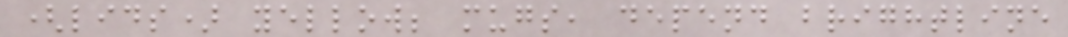(lids) yellow; mugs, depend brightline
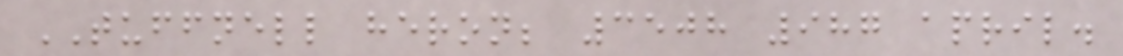TUFFNELL heron; 3508 987 april.
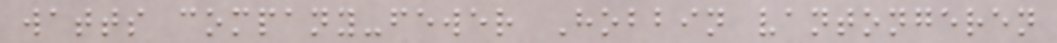watts company-fewer Hobbin vantongeren
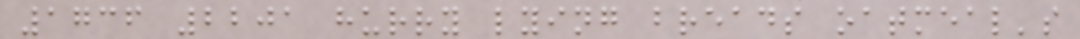1736 2201 hurry lying breads oatmeal's
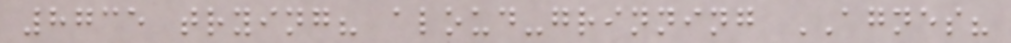8735 trying? aloud-grinning AGNES?
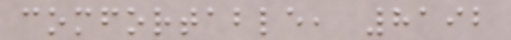comfortable, 8192
